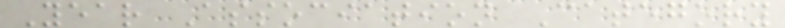Year Association Category
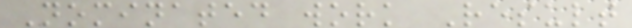Nominated work Result
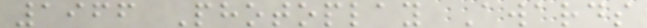1966 Photoplay Awards
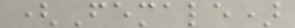(Female)
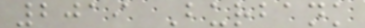2019 Burbank
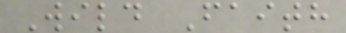Wild Faith
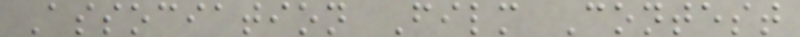Association Film Contest
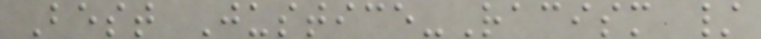Best Justice-Racism /
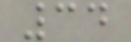34
